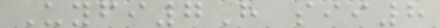Uyfi7H sii8
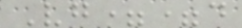Vg==d
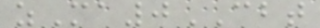zMa0CBT
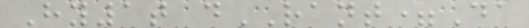Hy1t dRANT=Da
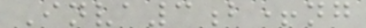Inva3b+ng
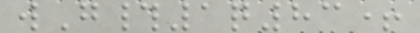wG#1q83+
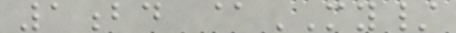1bd @MY/
